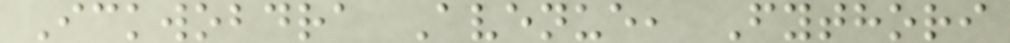Ickwobdra Avenue, Fythori
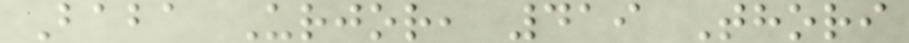Baba Urjor, 419 Thori
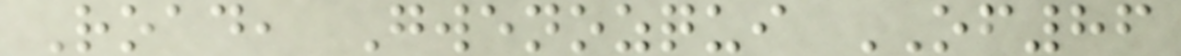Road, Gwenozqui OF86
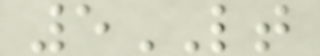5LT
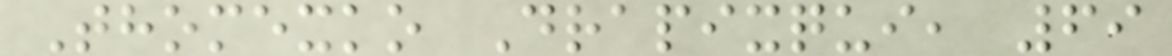Thomexko Drapixqui, 69
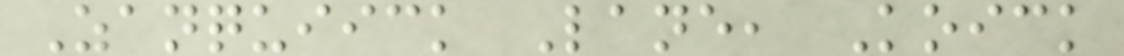Zanquiick Lane, Koick
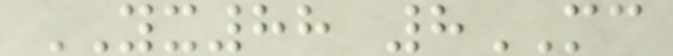YX88 8MC
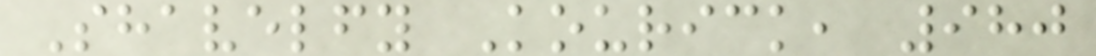Shavelfy Kourick, 980
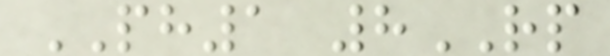PH1 8RP
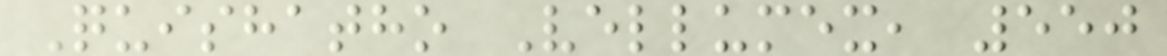Quishatho Vellumex, 550
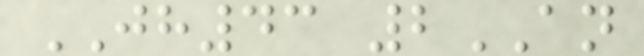JH43 2AN
